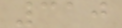310
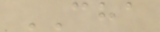CHA
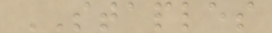STAPLES
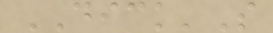DICK'S
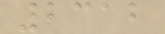2312
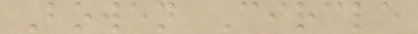Bowen Circle
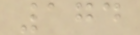174
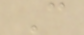C
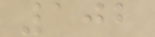102
